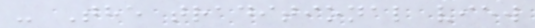- The traditional view
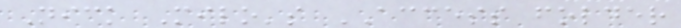Nick Milo's ACCESS folder
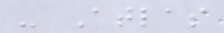- Atlas
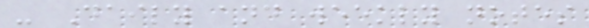- Daily and weekly notes
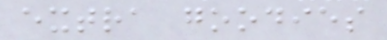extra goodies
